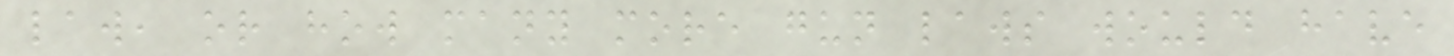law, or how many more gun laws would have
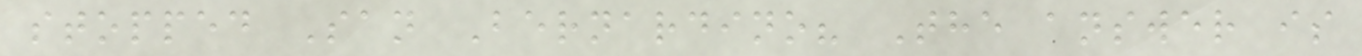stopped San Bernardino? The answer is
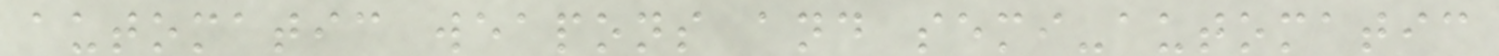automatic weapons and semi-automatic
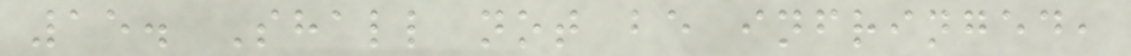15. Shall not be infringed,
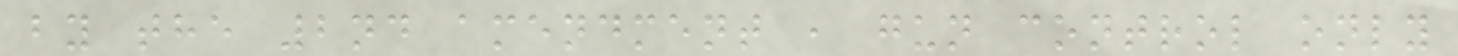by the 2nd amendment , gun control only
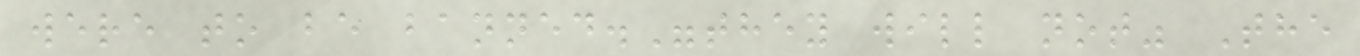were to be banned."they will not" The
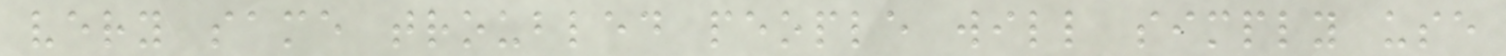very same troubled people will simply use
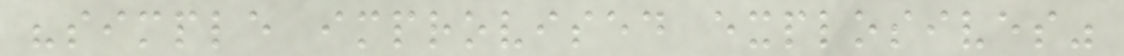"simple improvised explosives"
